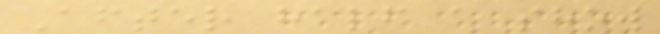After half a show
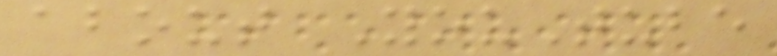about YouTube
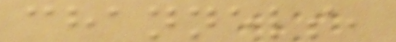channels,
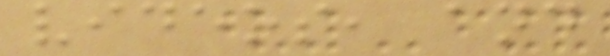videos, and
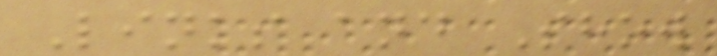Links and Show
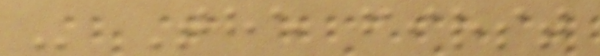- The first
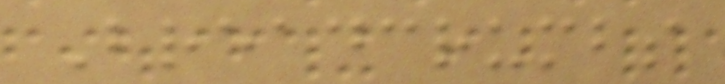Breadcrumbs
